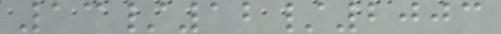13/12/2003
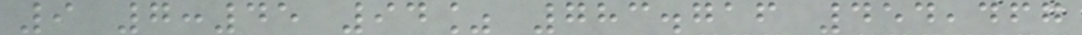9 7:45 94% 783.716 454,467
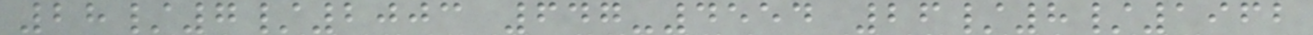28/7/2003 647-4554 26/8/1962
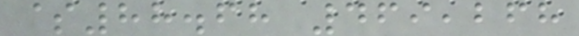$88.68 469,268
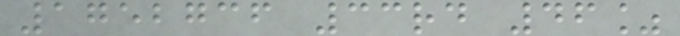1752736 33rd 46%
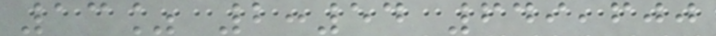13% 2:54 649,600
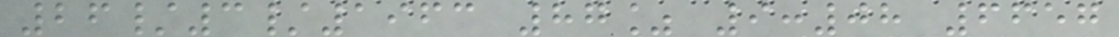26/3/1963 87% 9:08 6657
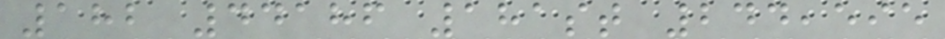182 44186 181st 244,595
